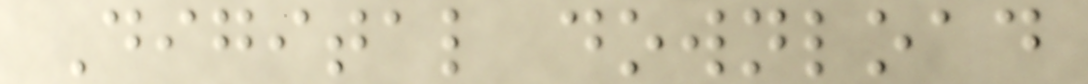Digital download
